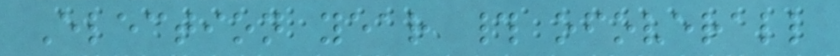Election year # ofoverall
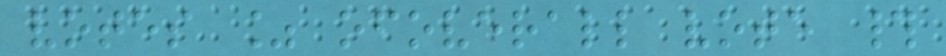votes % ofoverall vote #
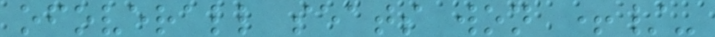ofoverall seats won +/-
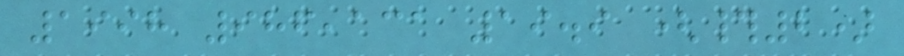1998 986,131 19.9 (#2)
